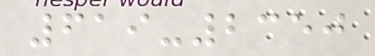619-2350
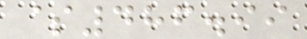$486.99
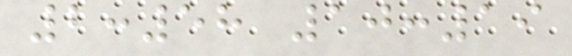2:58 10:19
